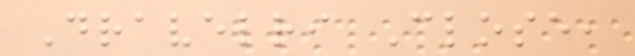Dravelri Close,
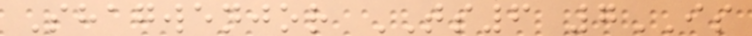Shagwenjor TS6 7IS
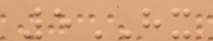5HX
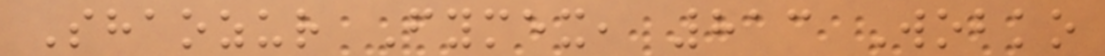Shaozur Fymex, 813 Wobko
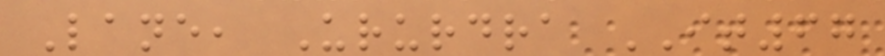Lane, Ururdra IT67
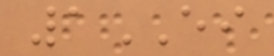1EI
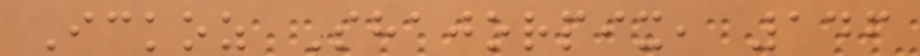Ickoz Shajorpix, 146
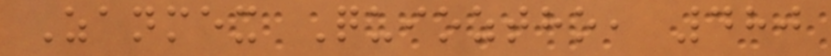Zanmex Quioztho, 480
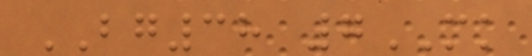BG38 7MK
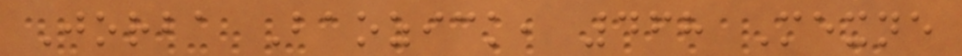Jorba Baozick, 468 Mexne
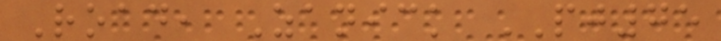Road, Zanick PJ75
